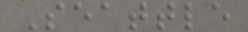Seattle
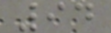94
